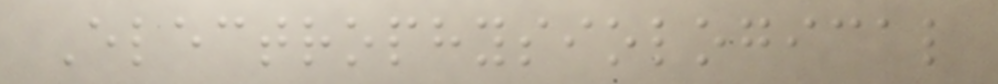Electrophysiological
